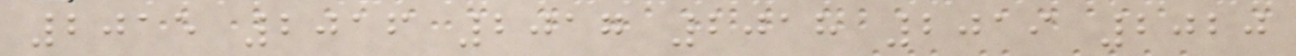2015 2016 2017 2018 2019 2020
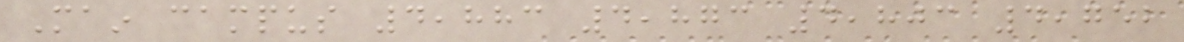Main campus 4,883 4,873 4,803 4,752
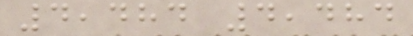4,484 4,484
